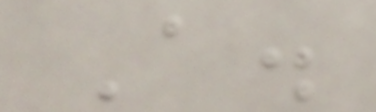A.
